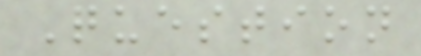Question
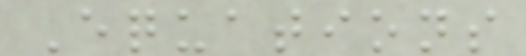Equations
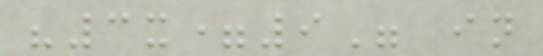"3x=9" in
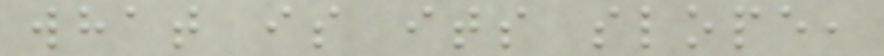what is its slope,
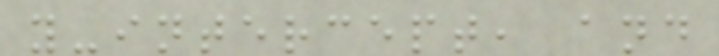y-intercept, and
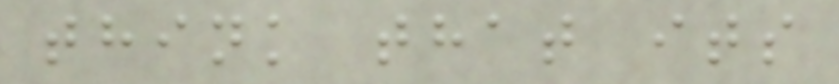think that its
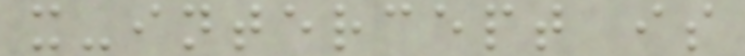x-intercept is
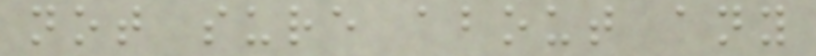not sure about any
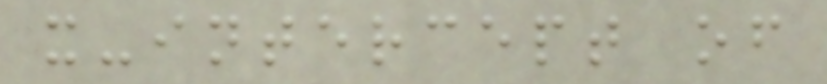x-intercept of
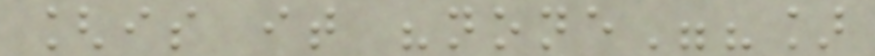[is it "none"?]
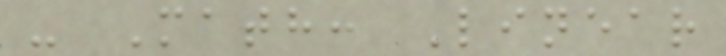- Math: Linear
